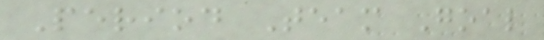Period Team Goal
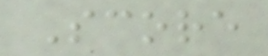Score
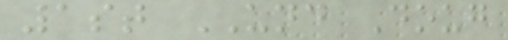1st UND Doug
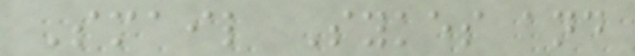Smail Sykes and
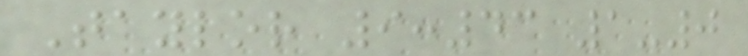Taylor 9:43 1-0
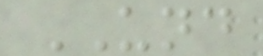UND
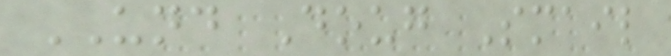UND Doug Smail
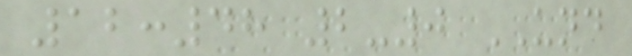12:48 2-0 UND
